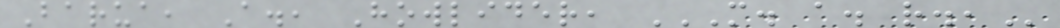Barua, A., Howlider, M. A. R.,
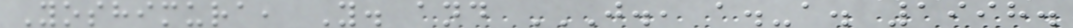Yoshimura, Y. and J., A.-A. 1998.
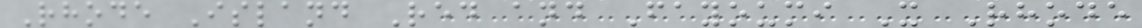Rhode Island Red and Fayoumi X Rhode
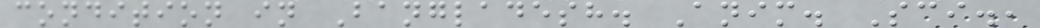condition in Bangladesh. Anim. Sci.,
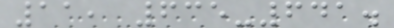11, 635-641.
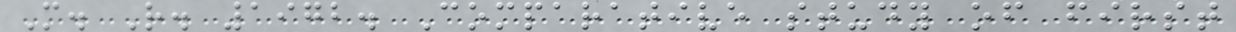M. R. 1972. Comparative study of first
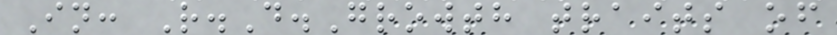In: R.D.Growth traits of
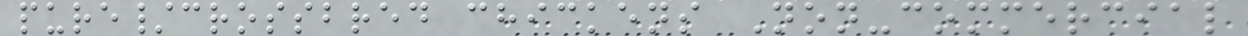pure/crossbred chickens Non-commercial
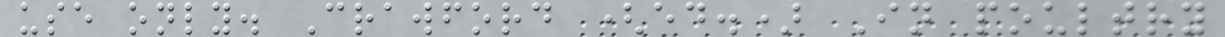use only. Crawford (ed.) In poultry
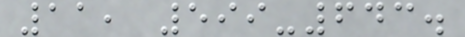11, 599-643.
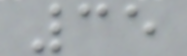35
